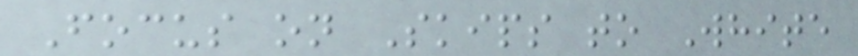Focus on Skips to White
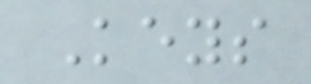Keys
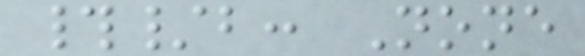#/b: None
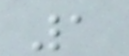1
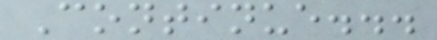Continue...
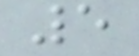5
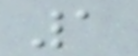1
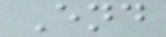End
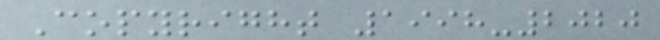Copyright 1998-2020
